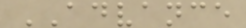ADVANCE
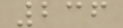236
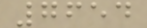7654
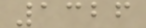1326
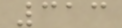313
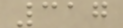317
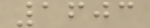1603
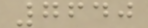7640
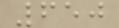650
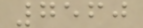7560
